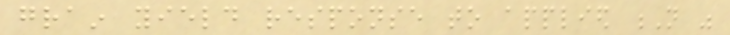grain yield response to applied N was
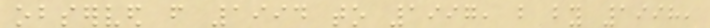observed from 1994 to 1997, but by 1998,
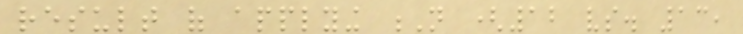result of applying N (12 vs. 13,
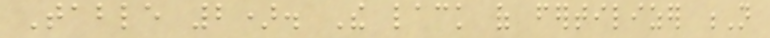Table 2). The lack of fertilizer N
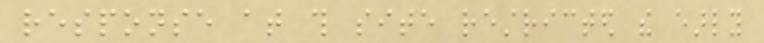response at this site restricted the early
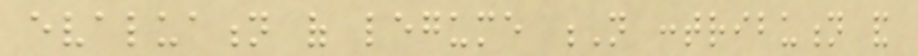evaluation of legume N contribution and
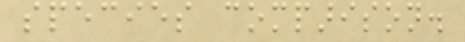species comparison.
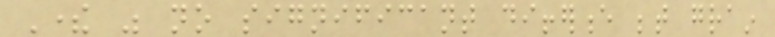There was no significant difference between grain
